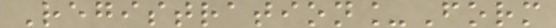Registration_Form
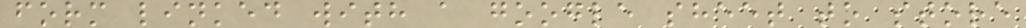form linked with a google sheet to store
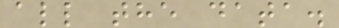all the data.
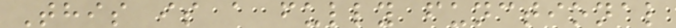This is a fully functional
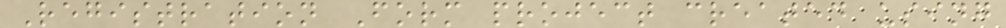Registration Form project created using
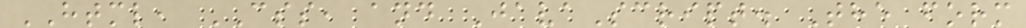HTML, CSS, and JavaScript. The form
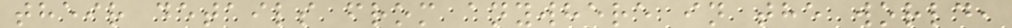their details from anywhere in the world,
